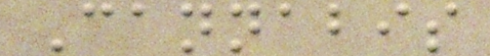Cannabis
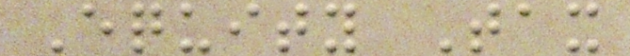Equity Tax
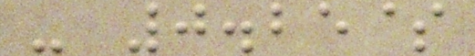- 0.25$
